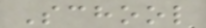School
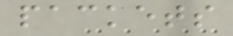packets
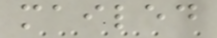mailed
